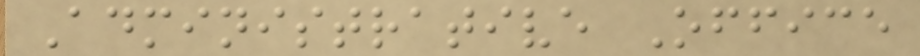Administrative Office
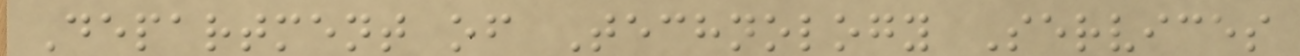Department of Technology Services
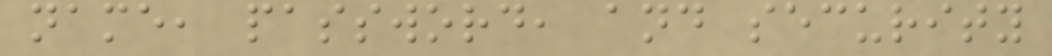name, password, and security
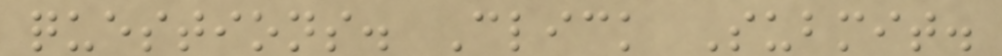questions. Click Submit.
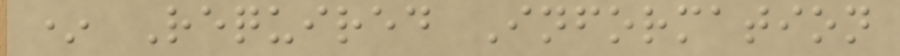* Required Information
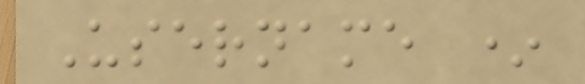Username *
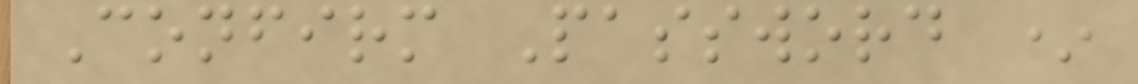Confirm Password *
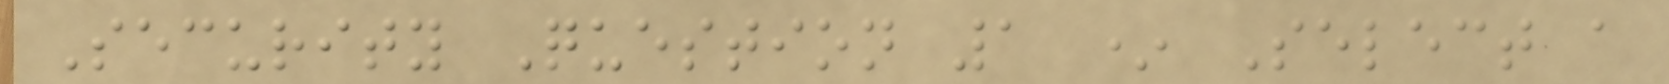Security Question 1 * Select a
